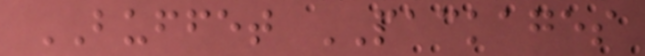BUFFET PACKAGES
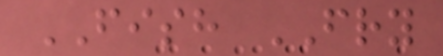FISH FRY
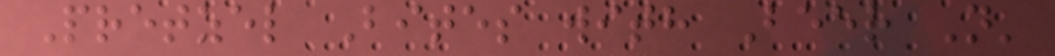Pretzel Bites with Beer N'
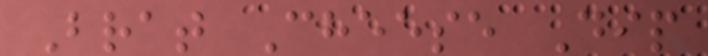Brat Cheese Dip
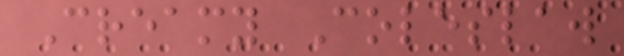Creamy Coleslaw
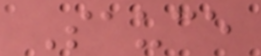Sauce
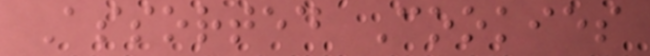Assorted Cookies
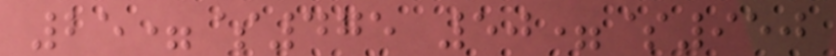25=$475 50=$950
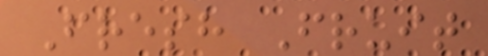Fresh Fruit
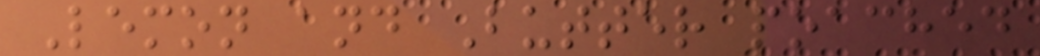Lemon and Butter poached
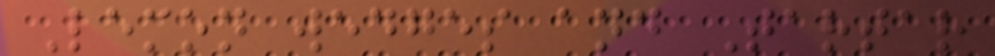Lemon wedges and Tartar
